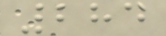284
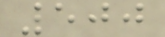500
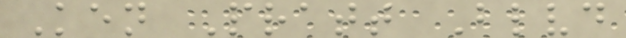Ken Pratt Blvd
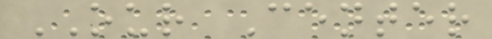OUR Center
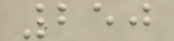250
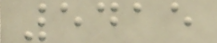5415
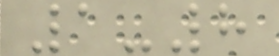1-8
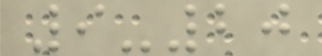9-20
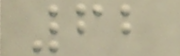62
